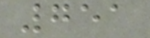751
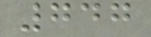747
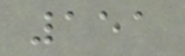151
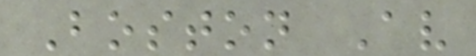Boston Av
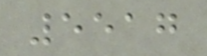5517
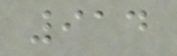914
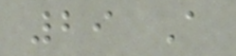29 A
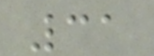31
